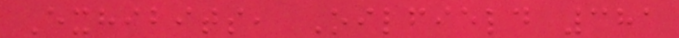Exhibits, Oilfield 381
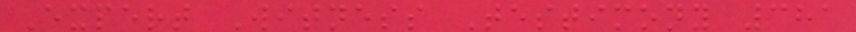Expert Witness Testimony 381
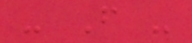- F -
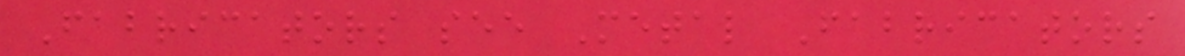Fabricators see Metal Fabricators
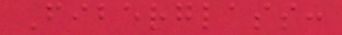Fiberglass:
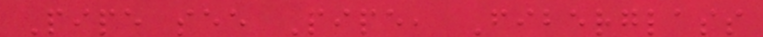Pipe see Pipe, Fiberglass
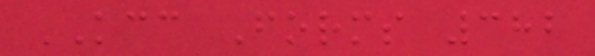KCC Forms 382
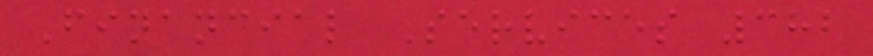Financial Services 382
